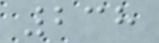238
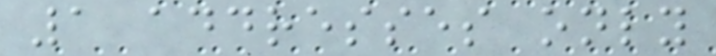1 addresses only
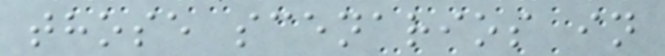those scenarios in
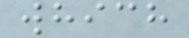which
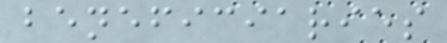beneficiaries
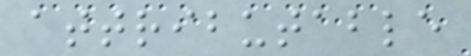attributable
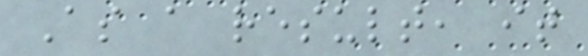As a result, it
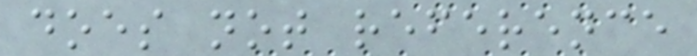does not reference
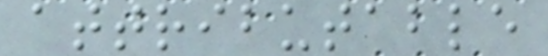attributable
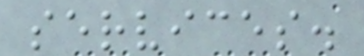services.
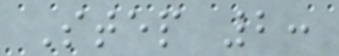Step 2:
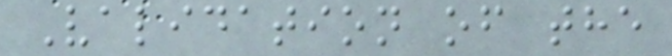Validation of the
